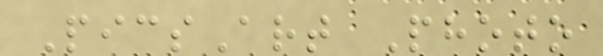PicsArt Photo
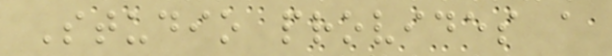Studio provides a
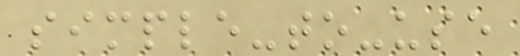simple-to-use
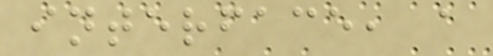interface, a
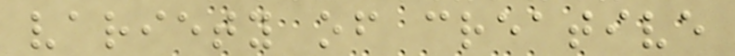variety of creative
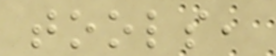tools,
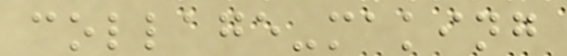collage-making
